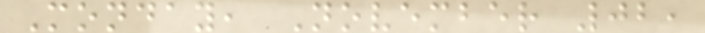Monday, November 02,
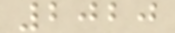2020
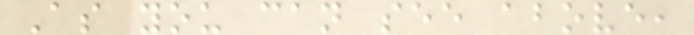As you can see above,
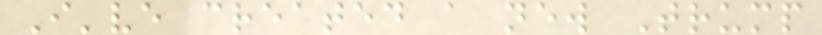I've created a new Trump
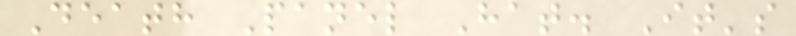Death Panel Hat. It's
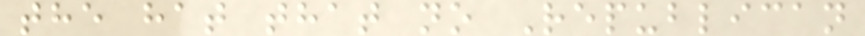the hat that no Republican
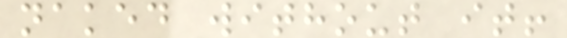naked without it!
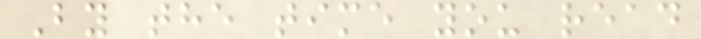By the time you read
